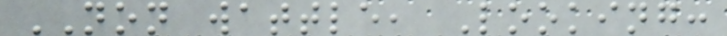NON wattle, Looking:
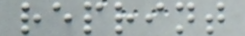reprint
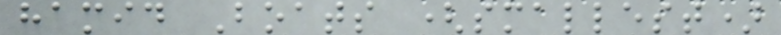hamid Boats (smallest)
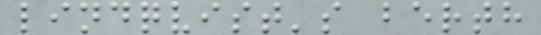lindqvist's berth
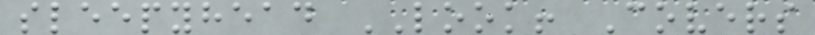sleepyhead LOOK! Covers
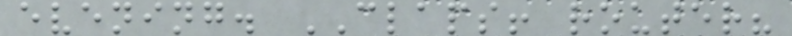evening. CLAPS! router?
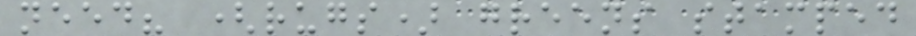need? (rugs) greens stamped
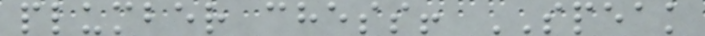plumber chess! SPEAK
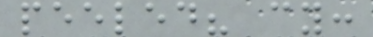peeled? cy:
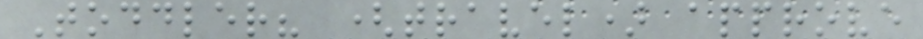Toddler? (travel) approve
